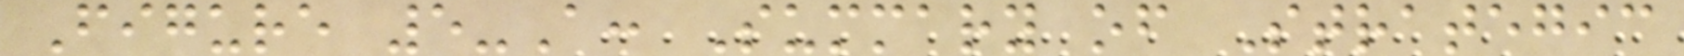Figure 5-A: Summary of Strategic
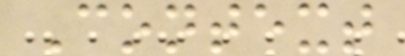Context
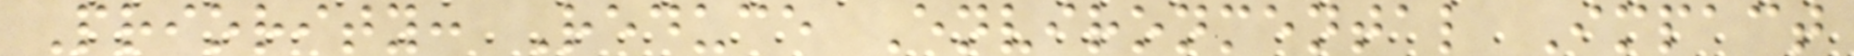Priority: Reduce Environmental Impact
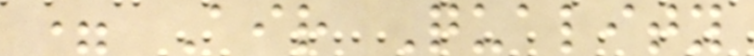= Air Quality
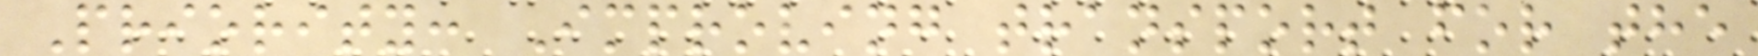Priority: Improving transport for the
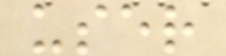user
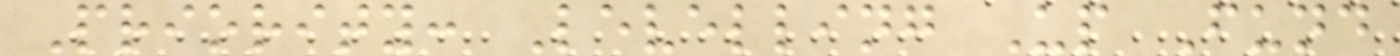Priority: Levelling Up Fund
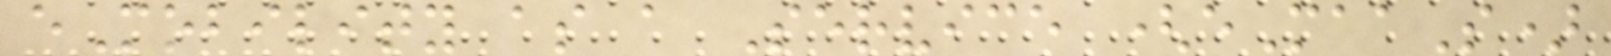eMobility as a Service (eMaaS)
